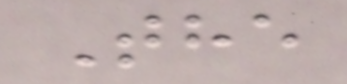The
